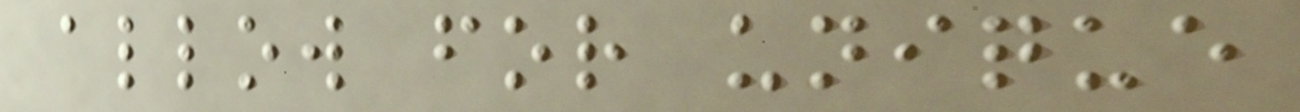allow for unique
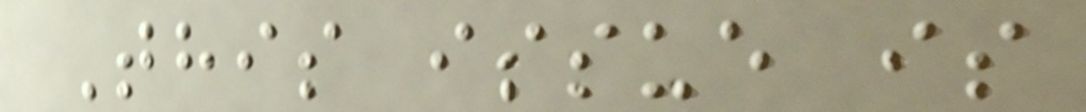This issue is
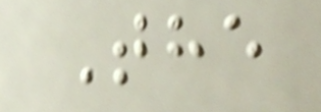The
